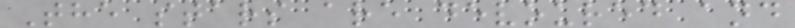The stars are devoured and
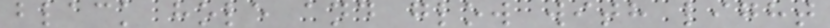black hole and glow with light
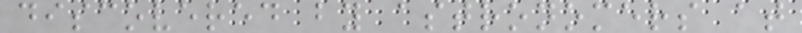discovered by astronomers at
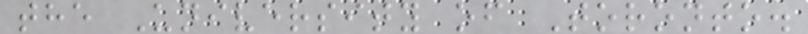the University of Toronto.
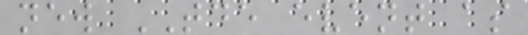new TDE event as
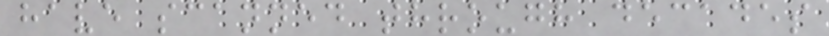have scanned through decades
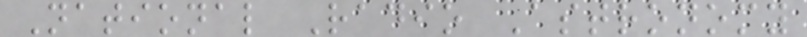National Radio Astronomy
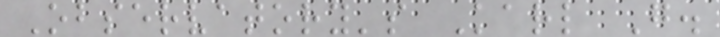Observatory's Karl G.
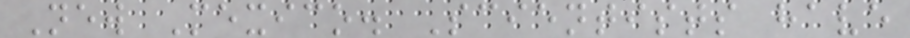New Mexico. Scientists have
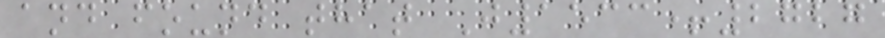and found that J1533+2727
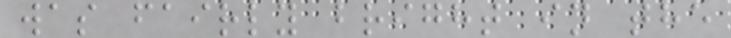was fairly bright in the
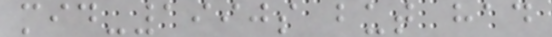mid-1990s but had
